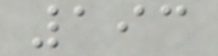193
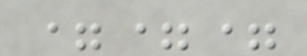===
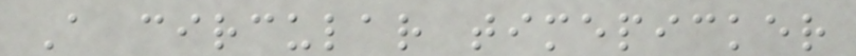A circular timepicker
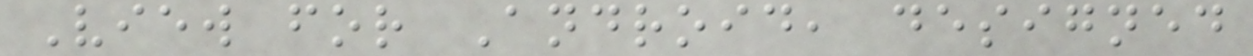View for Android, designed
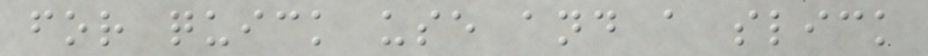for quick use and a slick
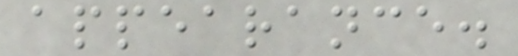appearance.
